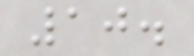10.
